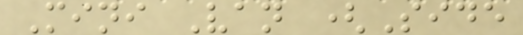Mini Van (Side
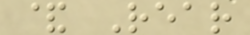& Rear
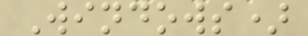Windows)
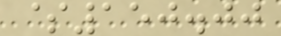$150.00
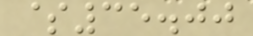$35.00
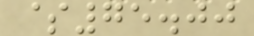$75.00
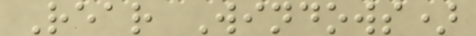Rear Windows)
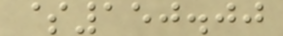$150.00
